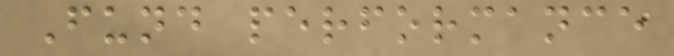Fund performance
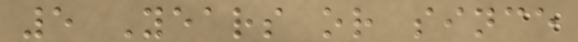5 Years or since
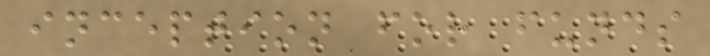inception for funds
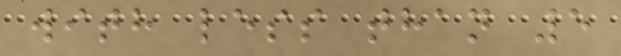with less than 5
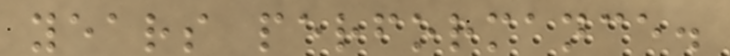years performance.
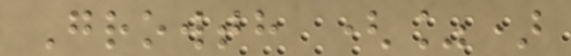Growth (%)
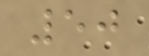50
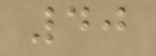40
